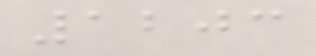1203
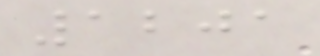1201
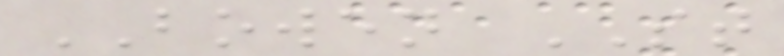BOWEN ST
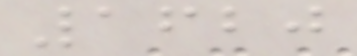1620
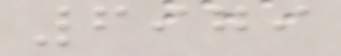6979
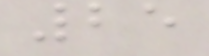25
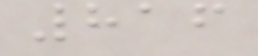816
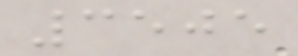3505
